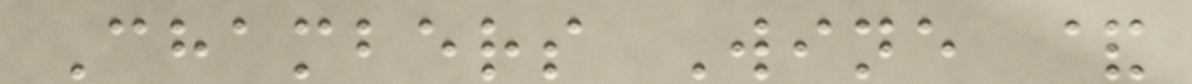Chambers Wine &
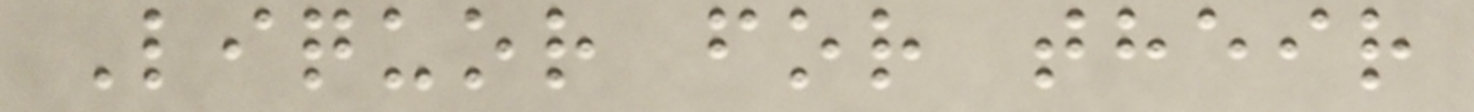Liquor for their
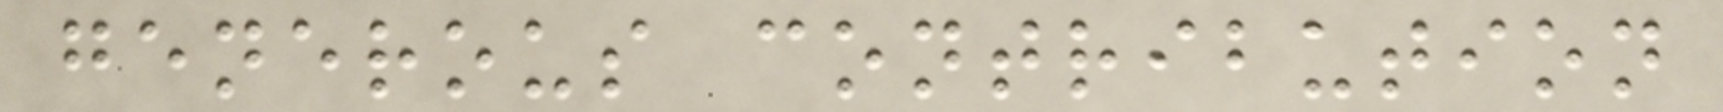generous contribution
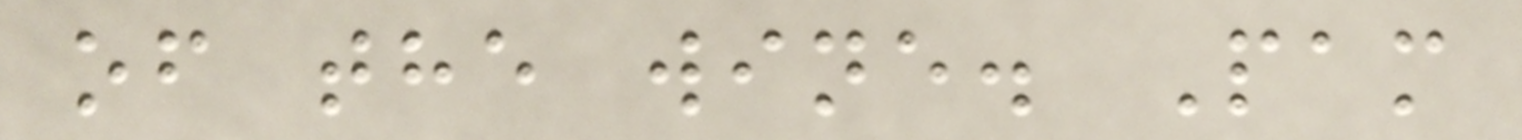of the wine. Pam
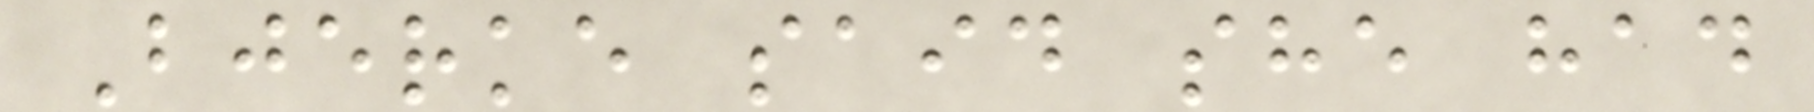Bjerke said she had
